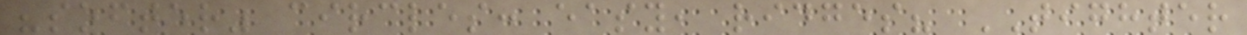"softer" circles: easy, ridges? TIGHTER
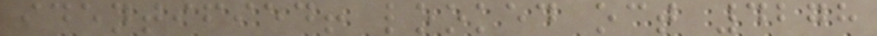identified! looked oct 4278
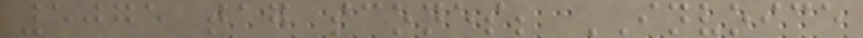5075 tag scones; INVOICE
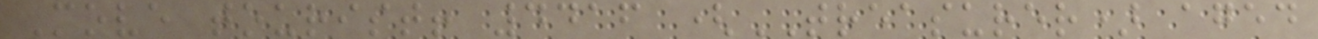Move tourist! 4416 (TREASURER) aged
